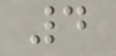4
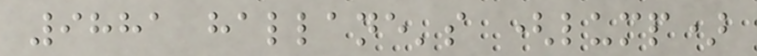9881 hallane's (lump)
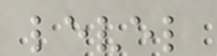level
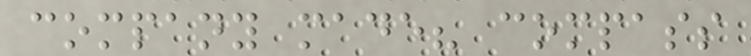company made? compass
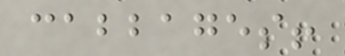cabbages!
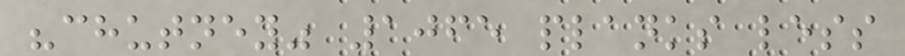"chutney" 1065 planks less
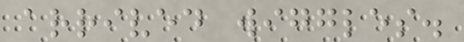arrived wiggles.
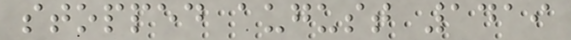stopped august 1419
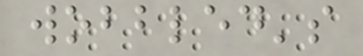wobbled's
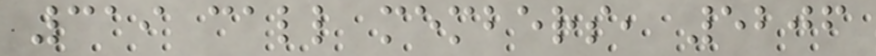319 call members, 5206
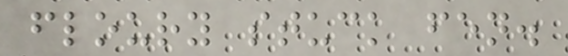floury stuck fen.
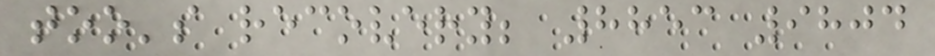too's recovery; 8853 9804
